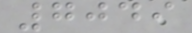7049
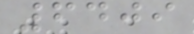6409
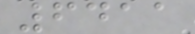6411
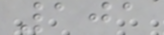101
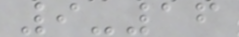9-16
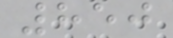850
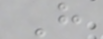H
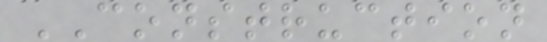CONSTRUCTION
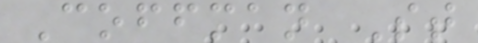Coffman St
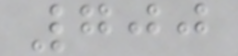700
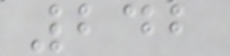242
